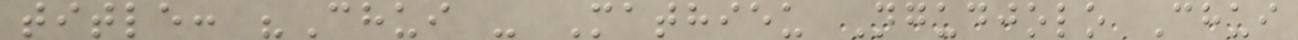title: "Chui - Mathieu Ngudjolo Chui
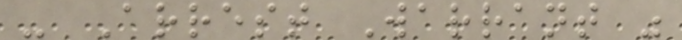- Arrest Warrant "
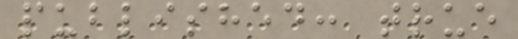published: true
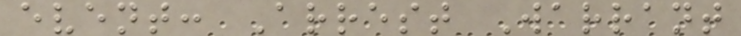event: Arrest Warrant
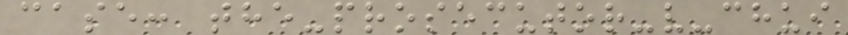case: the-prosecutor-v-chui
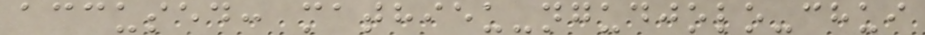accused: mathieu-ngudjolo-chui
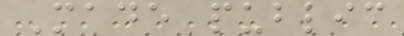Made public
